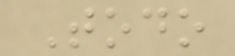Todo
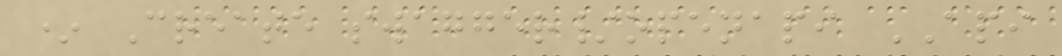* Create swagger/openapi API
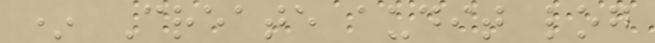* Create audit log
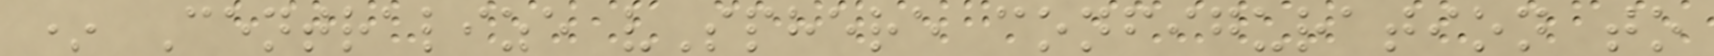* Centralize vSphere configuration to
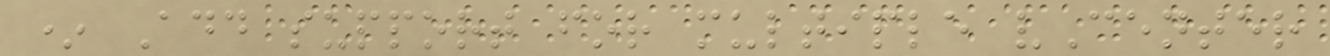* Add support for multiple vCenter
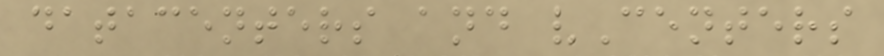datacenters and vCenters
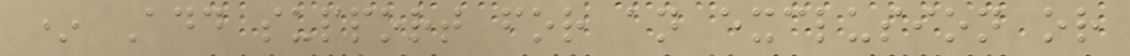* Add support for an exclusion or
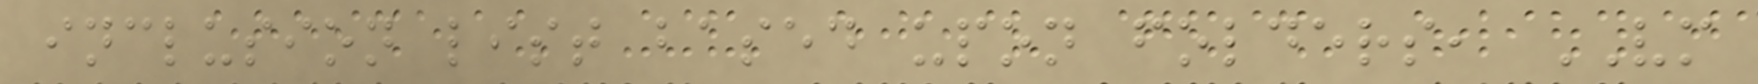inclusion list based upon folders, VM
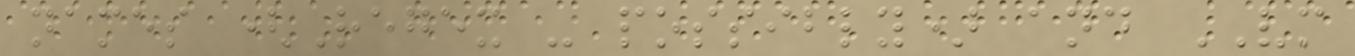names (Regex - possibly) and VM
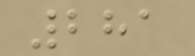281
